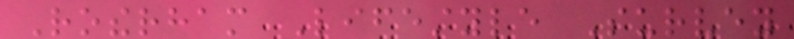Rotherham Lifestyle Survey
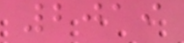2019
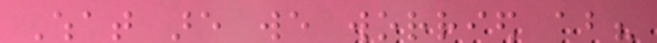What are we worried about?
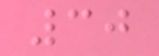30
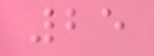25
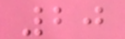20
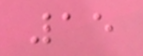15
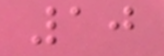10
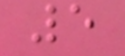5
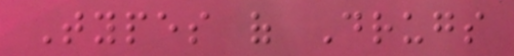Types of Drugs
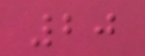20
